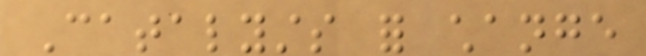Catalysts for change
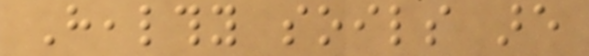Healthy soils are
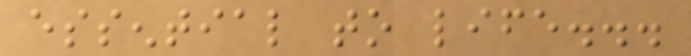essential to life...
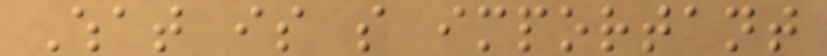What is so important
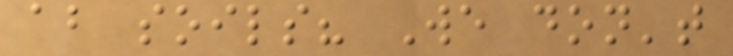about soils? We don't
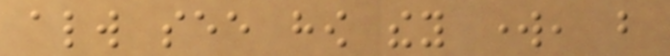always see how they work, but
